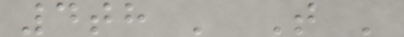4th ' T '
